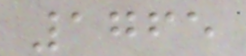1765
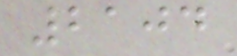2104
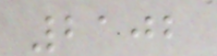2102
